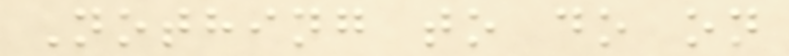Nothing to do on
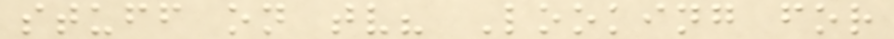stuff on tv? Looking for
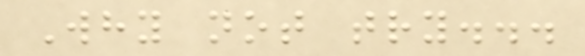Why not try...
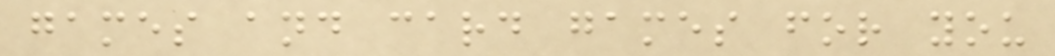games and card games for you
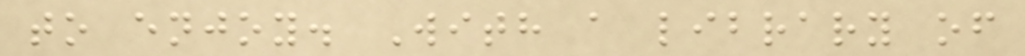to enjoy. With a library of
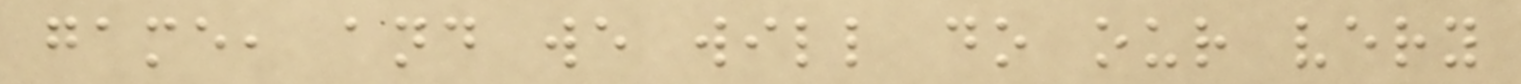game, and we will do our very
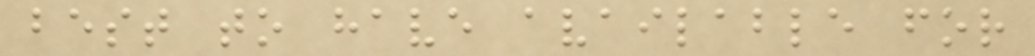best to have available for
